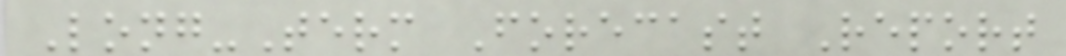Long-Term Forecast Report
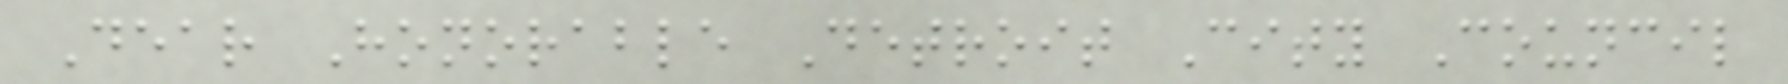Dear Honorable Detroit City Council
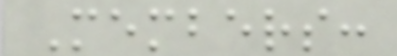Members:
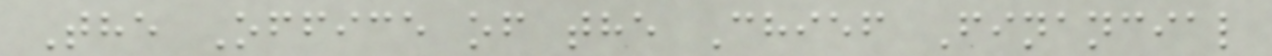The Office of the Chief Financial
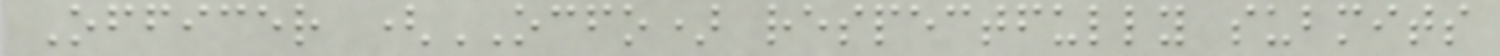Officer (OCFO) respectfully submits
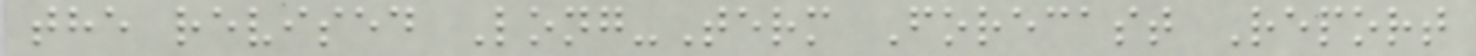the revised Long-Term Forecast Report
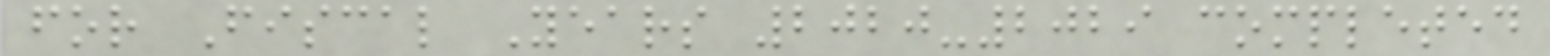for Fiscal Years 2020-2029 completed
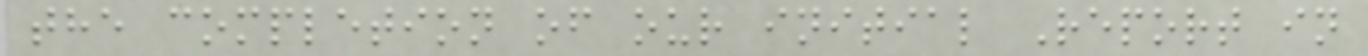the completion of our initial Report in
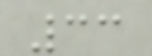33
